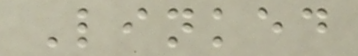Linked
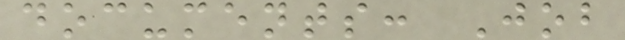documents: Job
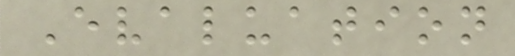Evaluation
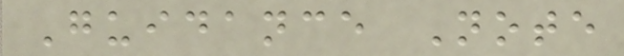Guidance Note
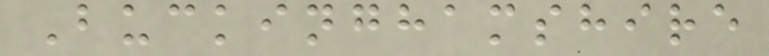Buckinghamshire
